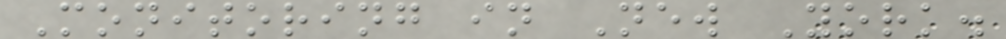Monitoring in New York.
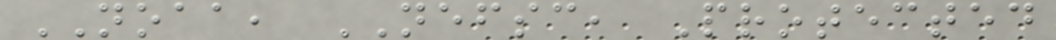NOAA, NEFSC, Protected
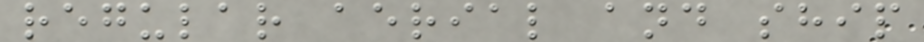regular aerial and ship
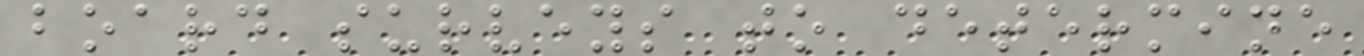board surveys to determine
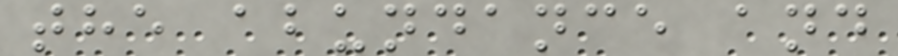the abundance and
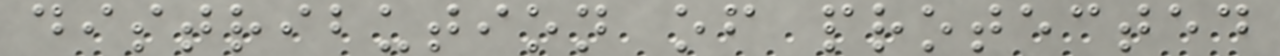distribution of protected
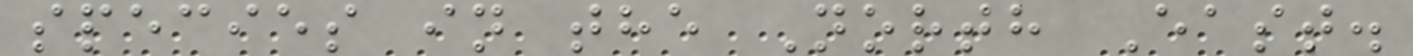species in the North East.
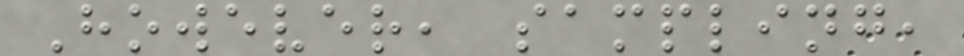However, sampling,
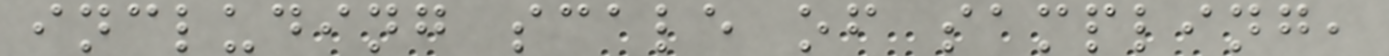including scale of sampling,
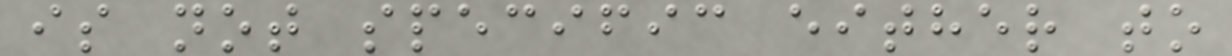is not specific either to
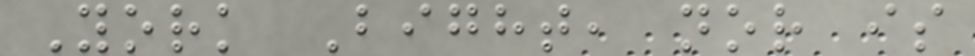York Bight, nor is
